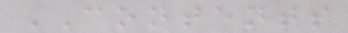CONTENTS
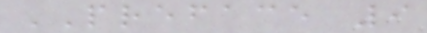PREFACE 9
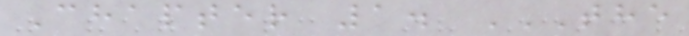Chapter 1. THE
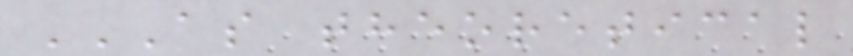AS THEORETICAL
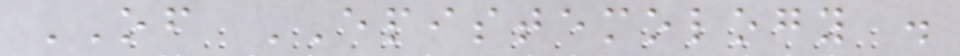OF EPISTEMOLOGY .
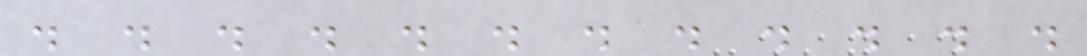. . . . . . . . . . . .
